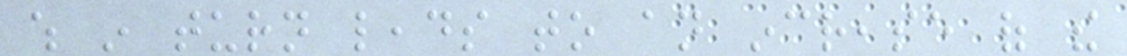which in turn leads to an increase of the
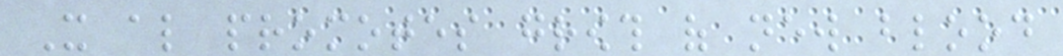It also promotes growth of new blood
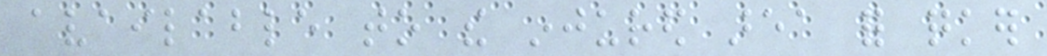available to the injured area for quicker
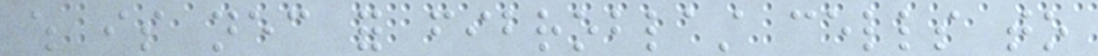which is necessary for fibroblast cells to
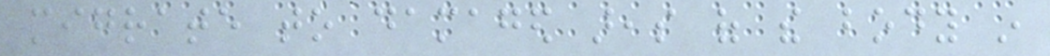migrate to damaged areas of the body in
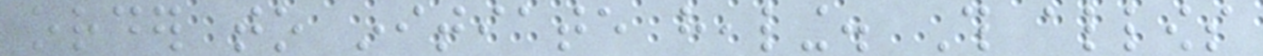order to initiate healing. This allows
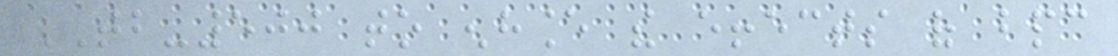TB-500 to enhance the effects of bpc
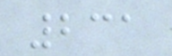231
